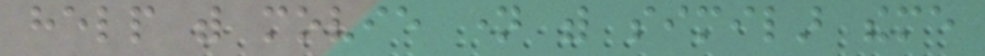help with movie name with similar theme
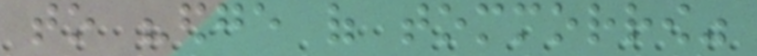to "edge of tommorrow"
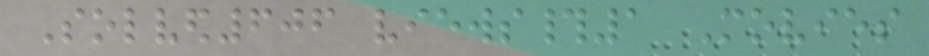Solved606 views#1 Movies
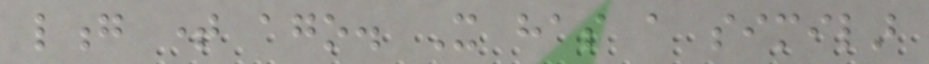long time ago. It has a similar
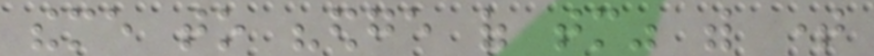theme to "edge of tomorrow" with time
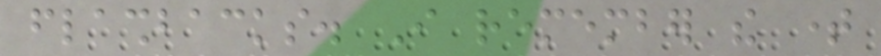flashbacks. I remember the time
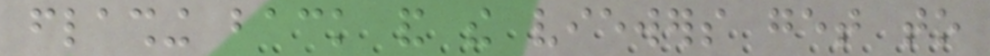flashing back and the viewers get to
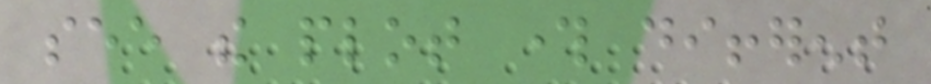see the plot through different
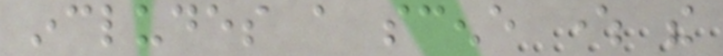includes a scene where the
